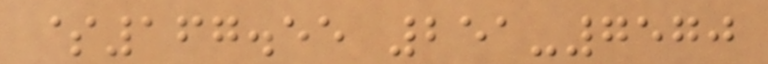$167.55 251-7570
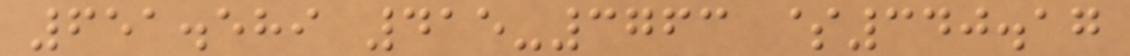651.589 415-3763 $340.17
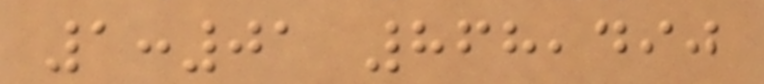1:01 868,490
